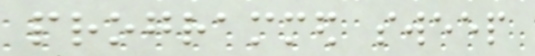programmed sweep
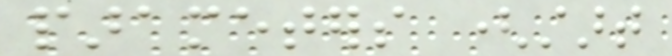parameters (start
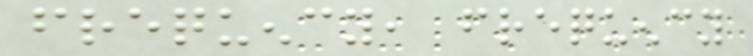frequency, frequency
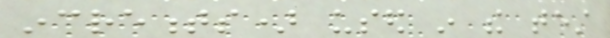increments) used in the test
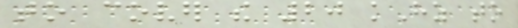to cover the 20 kHz to
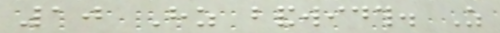10 Hz bandwidth. As
